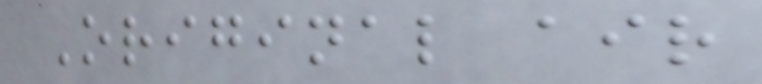Original air
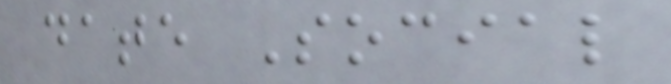date Social
